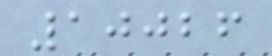10026
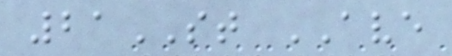21ST AVE
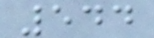544
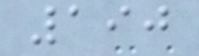190
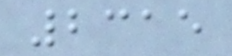2315
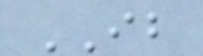IB
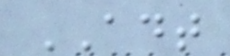ADT
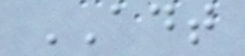ADT
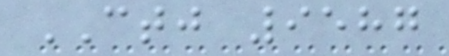CTJ 9587
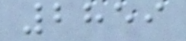2859
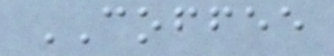COFFEE
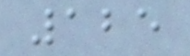125
